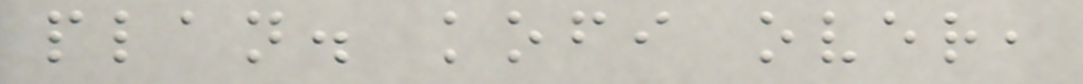plan. kofi over,
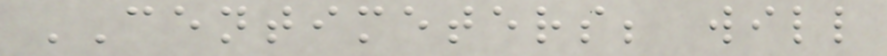CENTIMETERS; will
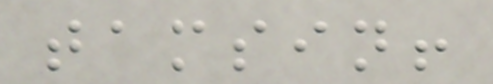tamsin!
